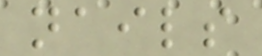nails
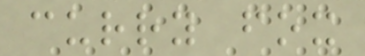curry fox
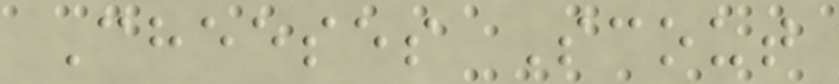Cheeses Scout
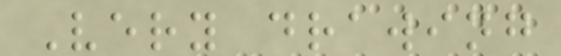Very drawing
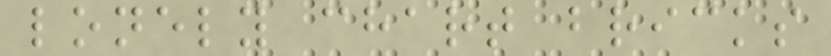lonely chart bricks
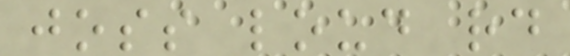joss loud rd
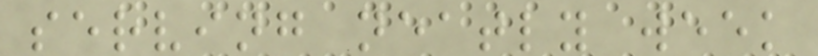serving neatly week
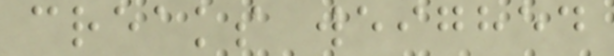creaks weighed
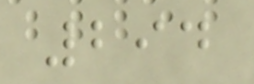294
